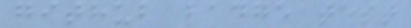github badge test
